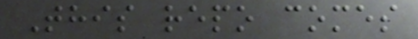This repo comes
